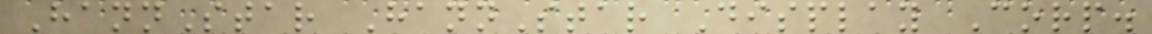HannStar HannStar Display Corp.
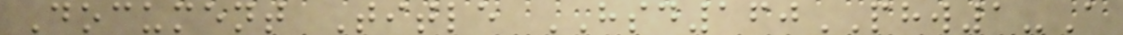Document Title HSD160PHW1-A
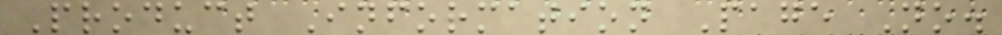Product Information Page No.
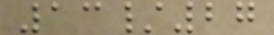13/27
